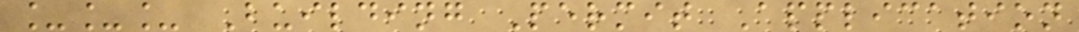___ Building Permit Application
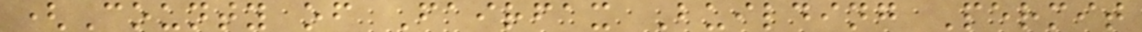(County of Fairfax Building Permit
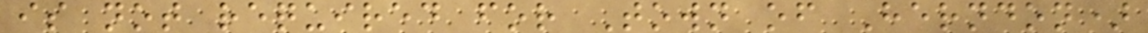is not required for Town of Herndon)
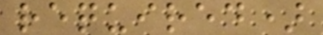required)
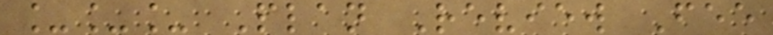___ Plan Review Fee
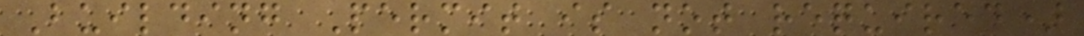Building Permit is not required)
